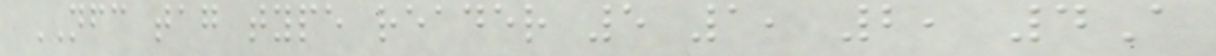NFC tag type reader 5 1, 2, 4A
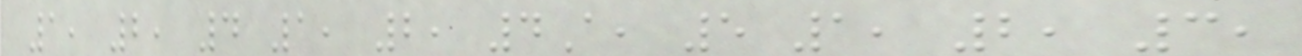1, 2, 4 1, 2, 4A, 5 1, 2, 3,
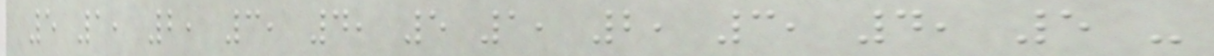5 1, 2, 3, 4, 5 1, 2, 3, 4, 5 -
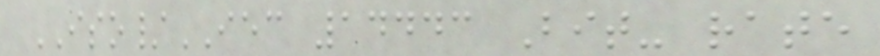ISO/IEC 14443 Bit- rate
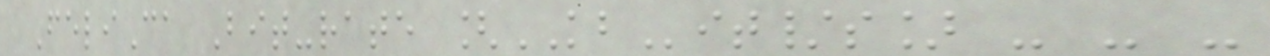FeliCa Bit-rate [KBit/s] - - -
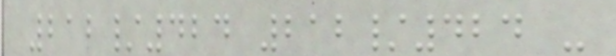212/424 212/424 -
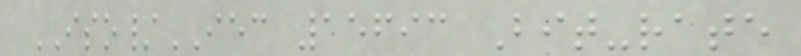ISO/IEC 15693 Bit-rate
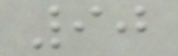90
